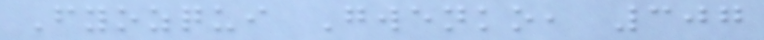Fyozqui Gwenko, 307
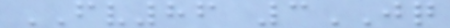FV86 3JQ
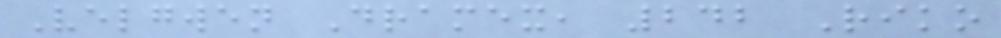Velgwen Dramex, 242 Riko
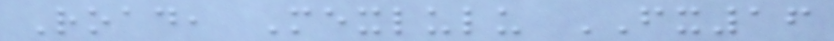Road, Mexlulu FX16
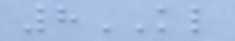8KL
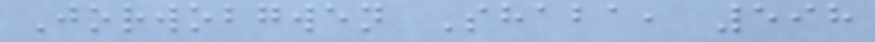Jorwobgwen Shaba, 598
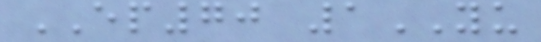EP70 1YU
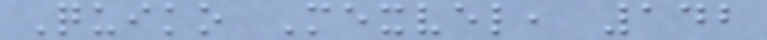Quiko Mexvel, 142
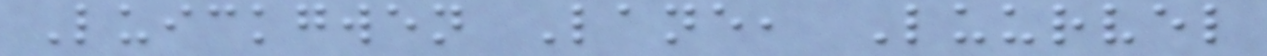Luickgwen Lane, Luurvel
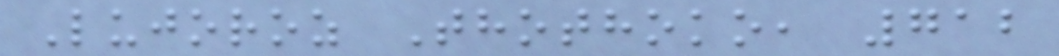Lujoroz Thothoko, 712
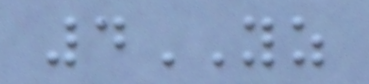4YZ
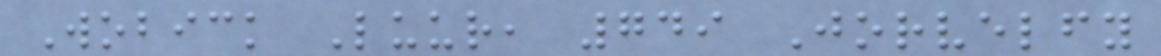Wobick Luur, 749 Jorvelfy
